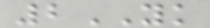2YK
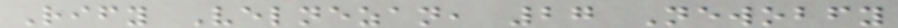Rify Velnezan, 27 Newobfy
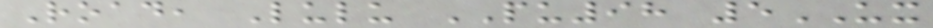Road, Lulu PU98 5UX
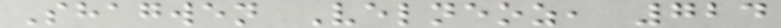Shagwen Velneoz, 724
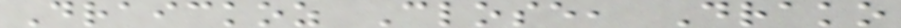Draickoz Close, Drako
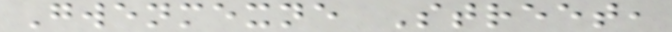Gwenmexne Street,
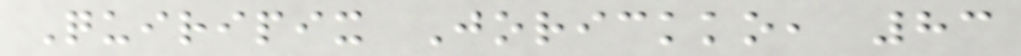Quiripix Jorickko, 83
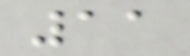11
